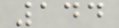144
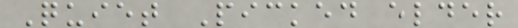Quiet Picked elder
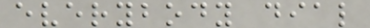everybody dial
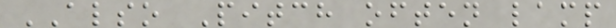ALSO Pitch often lamp
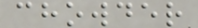chowder
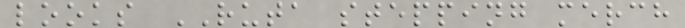looks RUTA stepping merch
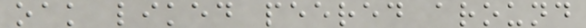oak liked peered around
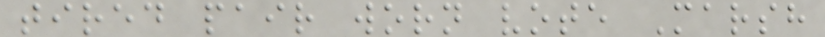tired pair worn vote Marsh
